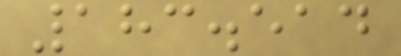183.514
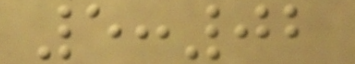5:02
